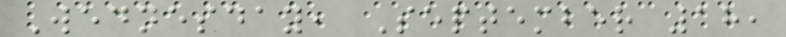Wednesday, September 18,
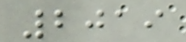2019
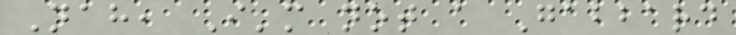Nah, I'm not a Gabbard
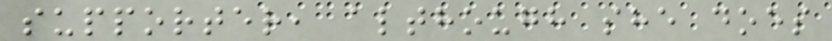supporter, although she does
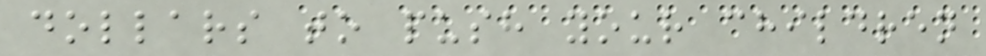dollars to push your children
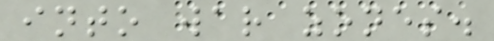into war zones.
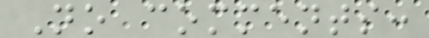No comments:
